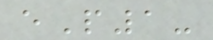eP1-
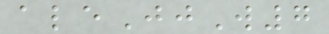aleJjW7
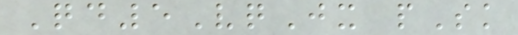Qd5VqJx pSk
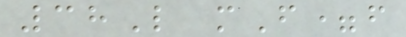38L mF=f
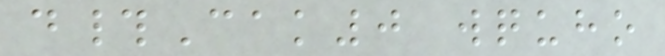d#Cak0 wquho
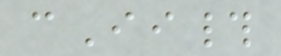cIi#
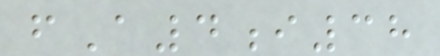fA4i38
